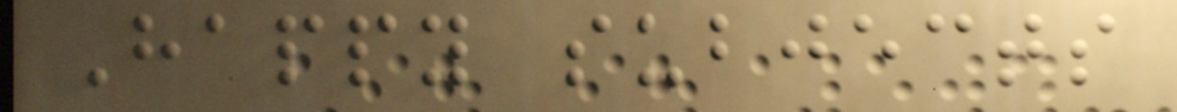Happy subjects
